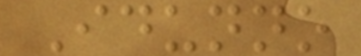Idunno
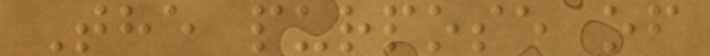The purpose of
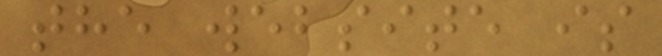the website is
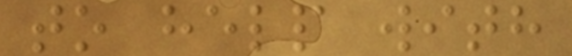to help with
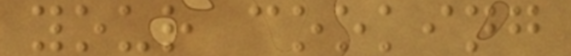your cooking
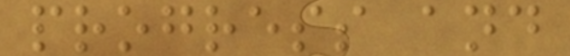progress and
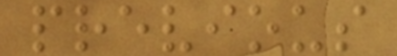previous
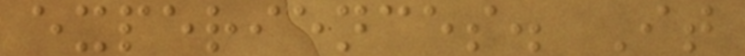experiences. It
